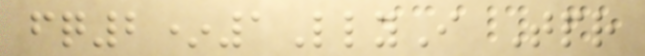fq2*1LlyI Tpr
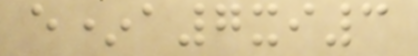e*a7xi3
